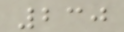230
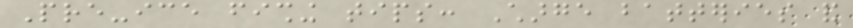Pre-ice fishing tips: Charge batteries and
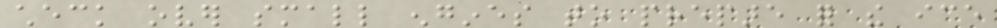check over small engines to prepare for the ice
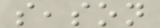season
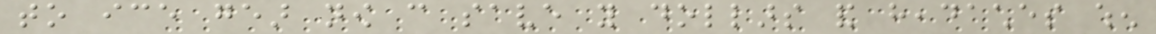to ice gear now can save you dollars and headaches when
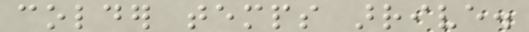colder temps arrive.
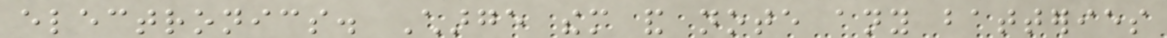electronics. Charge them and note any batteries
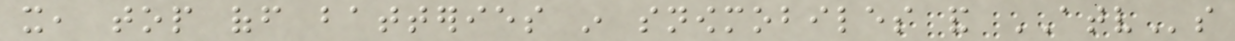it, top off batteries in snowmobiles and ATVs
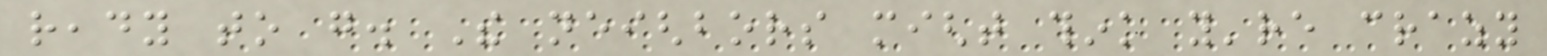ready to go. The neighbors might think you're crazy
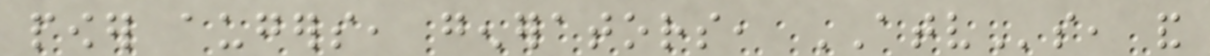power augers, generators, ATVs, and
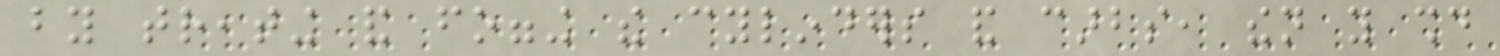by treating and fogging the cylinders and carbs, then you should
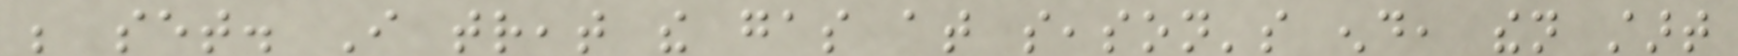be set. I treat the gas at season's end, then start
